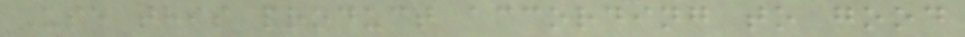Use this product according to good
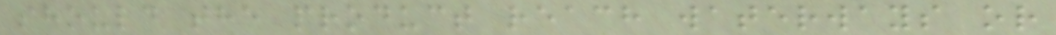should the product reach waterways or
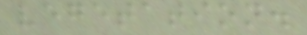vegetation.
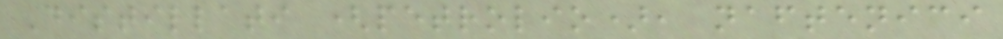Distillati (petrolio), naftenici
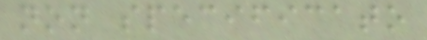non specificato
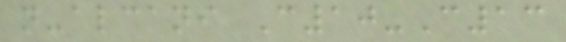n-alcani C10-C13
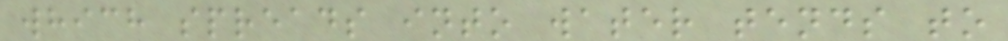which spreads into water tends to
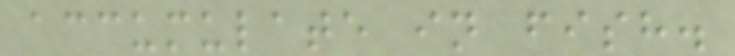accumulate in fish.
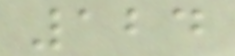124
